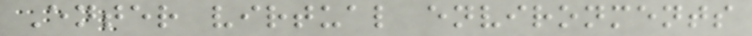Enter virtual environments
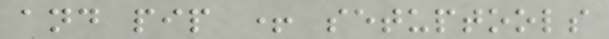and pip + setuptools
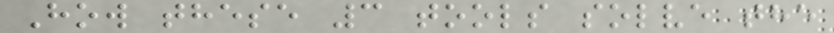How these 3 tools solve the
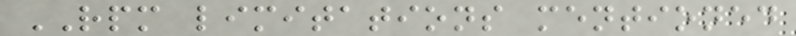RPM limitations mentioned
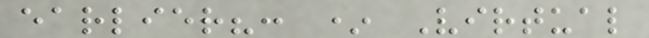earlier?: * Virtual
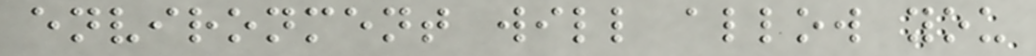environment will allow you
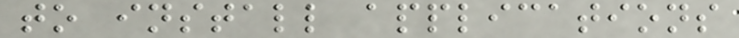to install applications
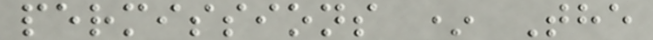permissions * The
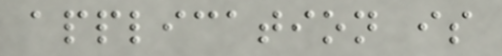application is
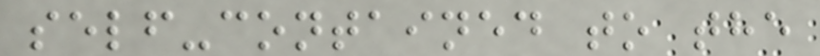self-contained to the
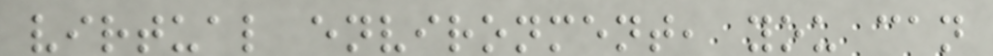virtual environment, you can
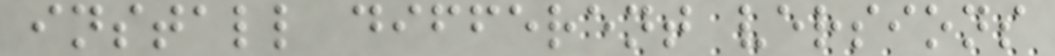install different versions
